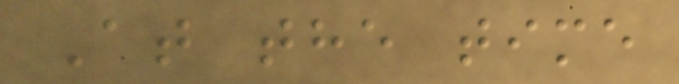At the time
